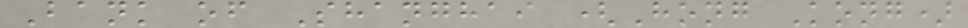Bank of Shanghai (Hong Kong)
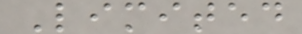Limited
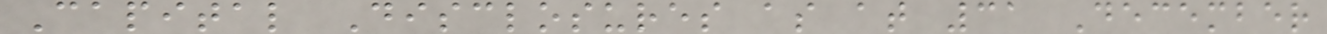Capital Disclosures as at 31 December
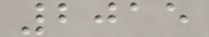2015
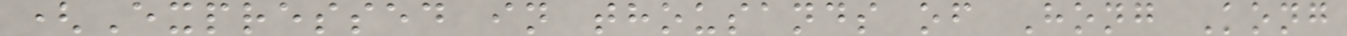(Expressed in thousands of Hong Kong
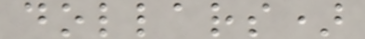dollars)
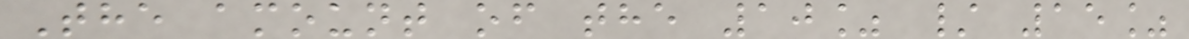The amount of the 10% / 15%
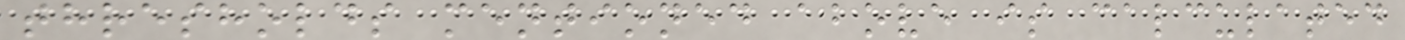thresholds mentioned above is calculated
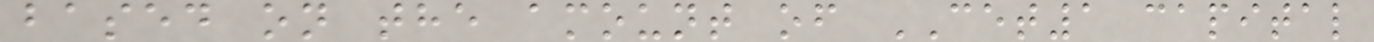based on the amount of CET1 capital
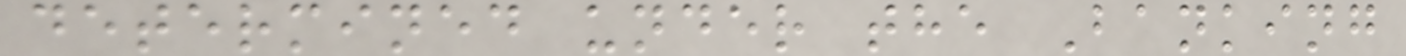determined under the Banking
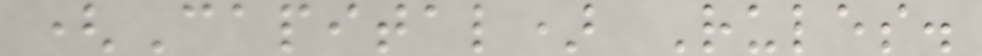(Capital) Rules.
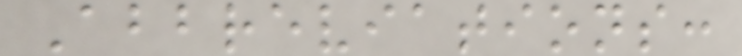Abbreviations:
